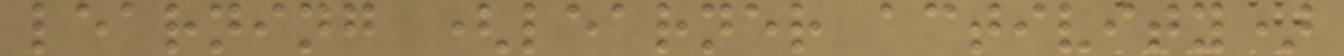learning (learner activity)
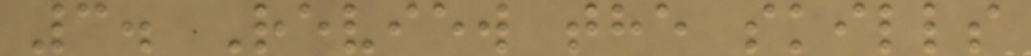3. Review the skills
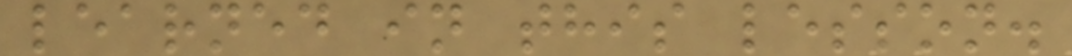learned in this lesson.
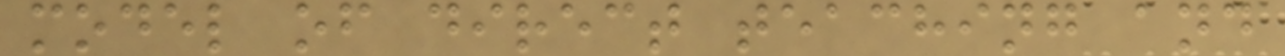model of direct teaching and
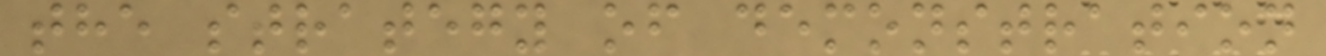the strategy of demonstration
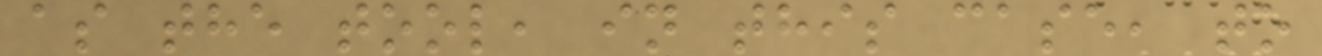as the tool, in this case, to
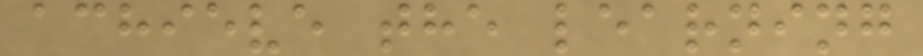achieve the learning
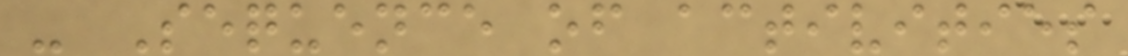- Sequence of activities
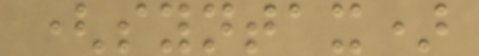(syntax)
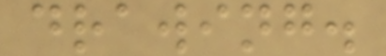drawing.
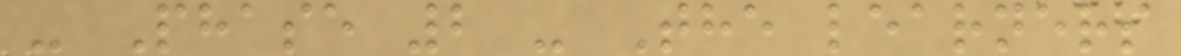- Phase 2 - The learners
